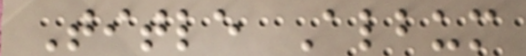Title Album
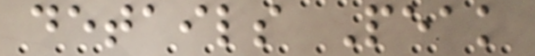details Peak
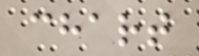chart
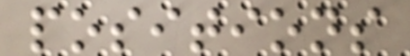positions
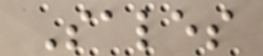Sales
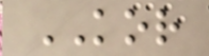KOR
